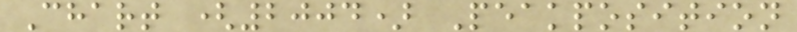Chart (2004) Peakposition
